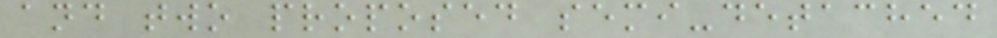and two proposed semi-detached
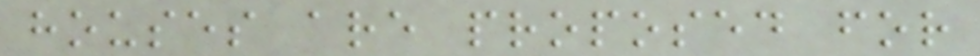houses are proposed for
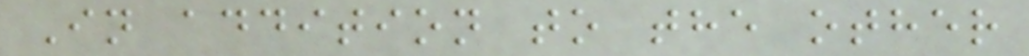In addition to the other
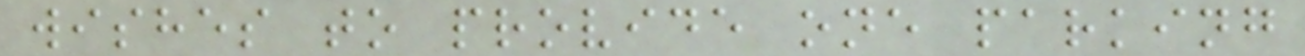wishes to provide one parking
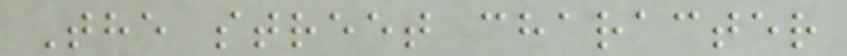The street character
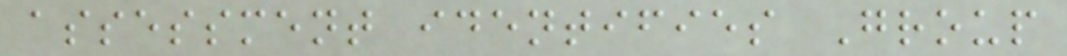assessment identifies Group
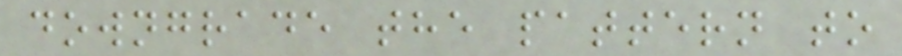downgrade the pattern to
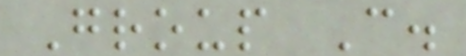Group C.
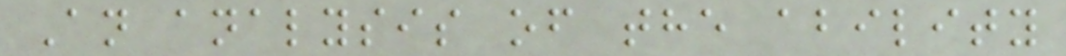An analysis of the ability
